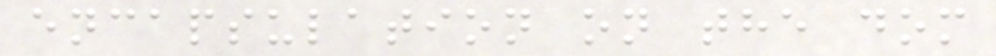encapsulation on the dom
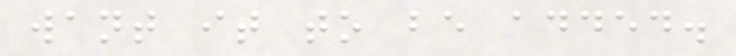want it to be added.
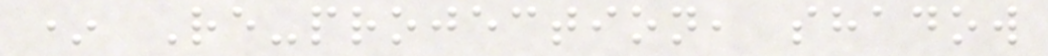* Re-projection, shadow
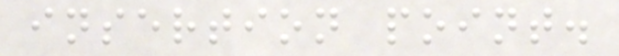insertion point.
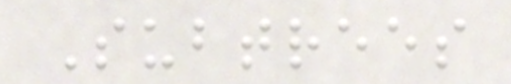Subtrees
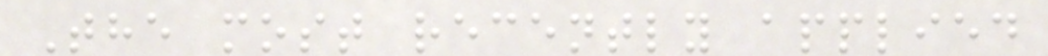The most recently applied
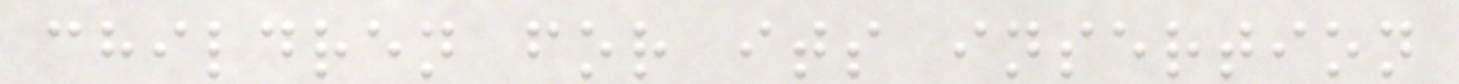children for its insertion
